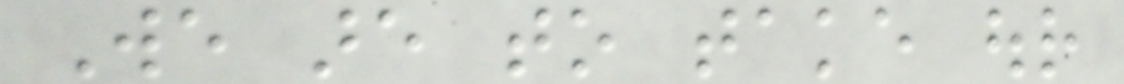We are to take our
